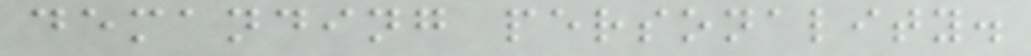demanding personality.
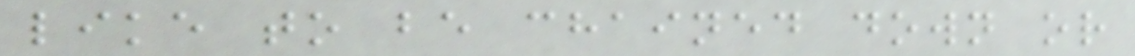like to be chained down or
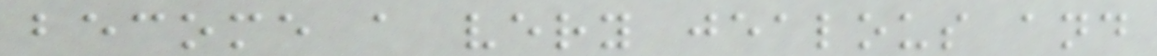become a very jealous and
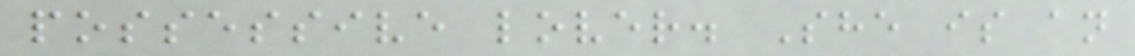possessive lover. She is an
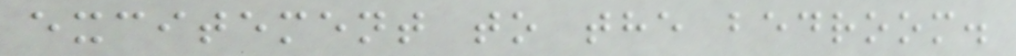excitement to the bedroom.
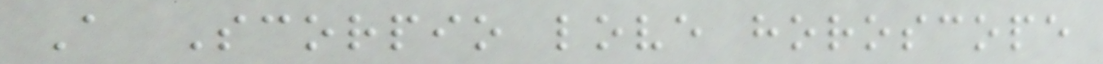A Scorpio love horoscope
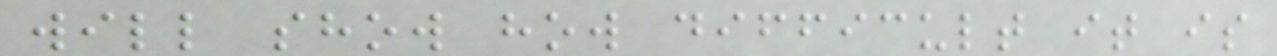will show how difficult it is
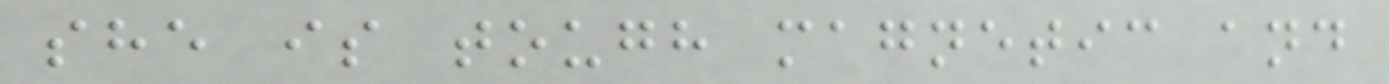she is tough magnetic and
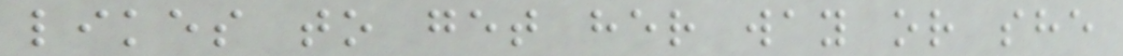likes to get her way or she
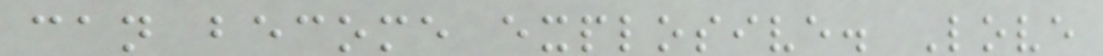can become explosive. Love
